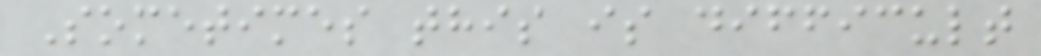Sometimes this is difficult
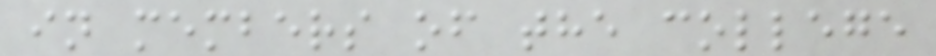in members of the college
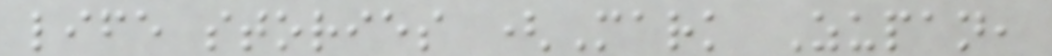life stories (Mark Zupan,
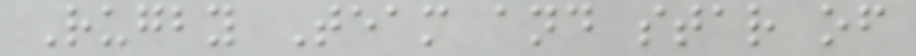Rugby Team and star of
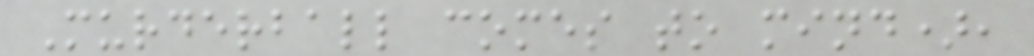Murderball comes to mind),
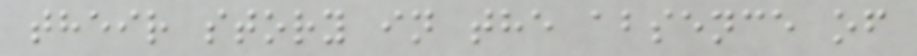their story in the absence of
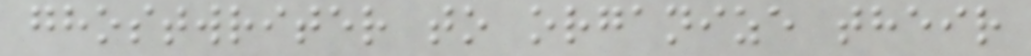ghostwriter to organize their
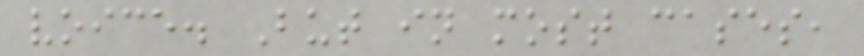voice. But in most cases,
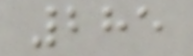285
